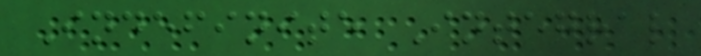Indefinite Integral
